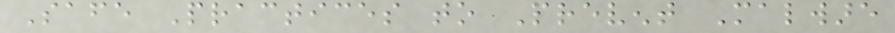Safe Practices to Prevent Malware
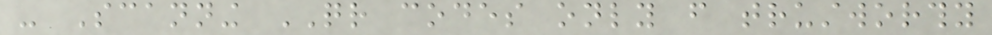- Scanning QR codes only from trustworthy
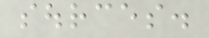sources.
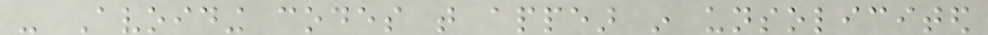- Avoiding codes that appear in unsolicited
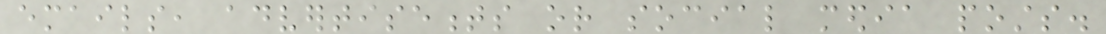emails, advertisements or social media posts.
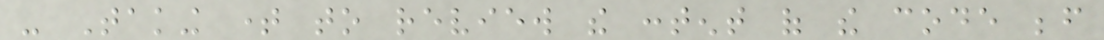- Taking time to review the content of the code before
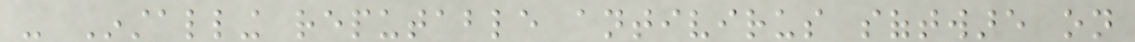- Installing reputable antivirus software on
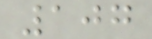107
